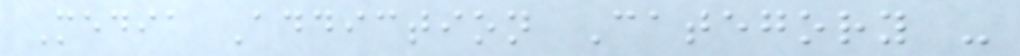Media Addiction Category -
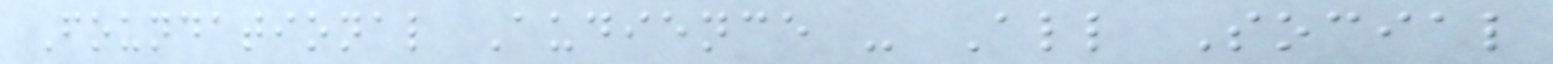Foundational Audience - All Social
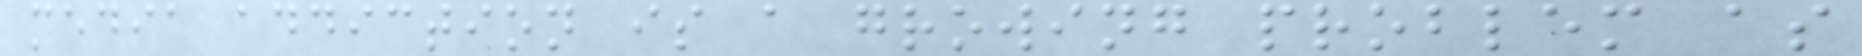media addiction is a growing problem as
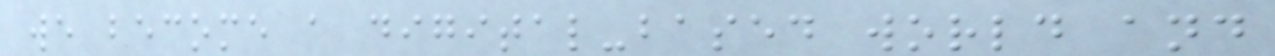we become a digital-based world and
